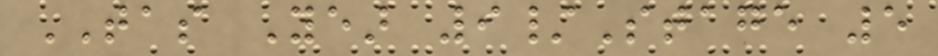TAS Year 9/Stage 5
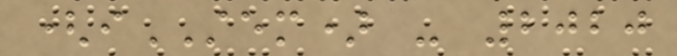(iSTEM) - 2020
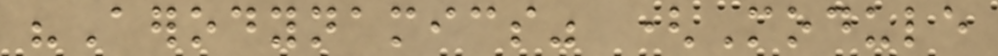"Aerodynamics" (Module
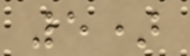5)
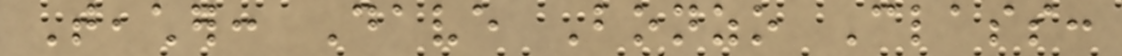Teacher: Dave Bonzo Class:
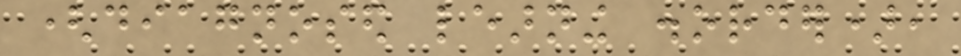(diagnosed learning disorder),
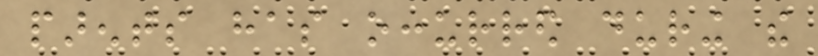parents has occurred during the
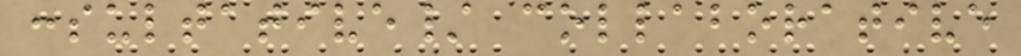consultative/ collaborative
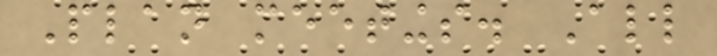Plan meetings. All
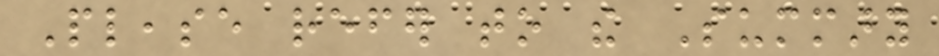Please refer to the Summary
